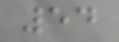54
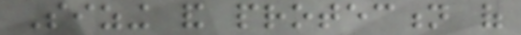Sizing and protection of
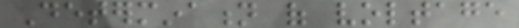Determination of voltage
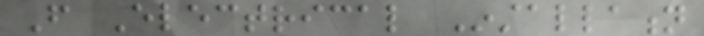From Electrical Installation
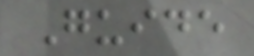Guide
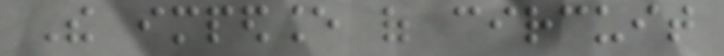The impedance of circuit
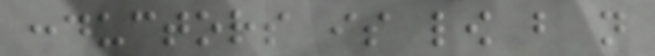conductors is low but not
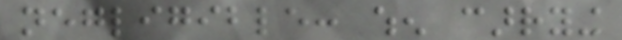negligible: when carrying
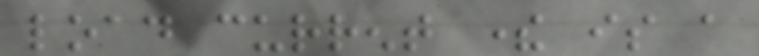load current there is a
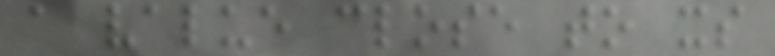a value close to its
